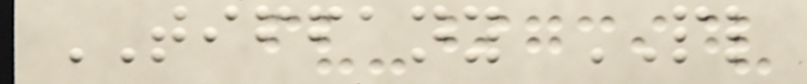TIFFANY PL
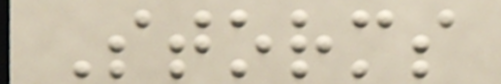Storms
